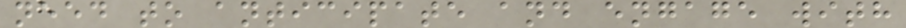need to anticipate and engage with
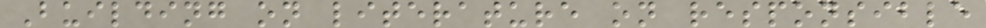Building on literature on responsible
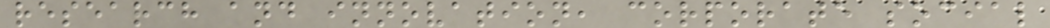research and innovation, corporate social
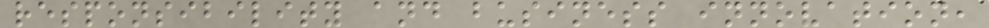responsibility and business innovation,
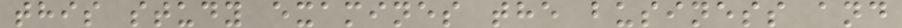this study examines the business and
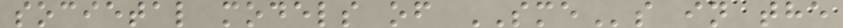societal models of SMEs in the
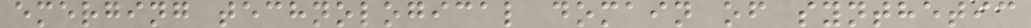emerging technological domain of synthetic
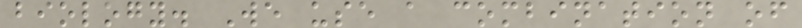biology. We use a combination of
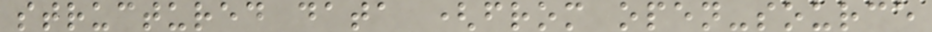structured data (from open-source
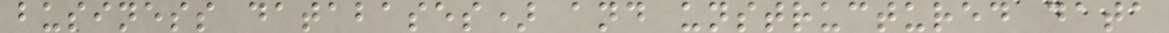business databases) and unstructured data
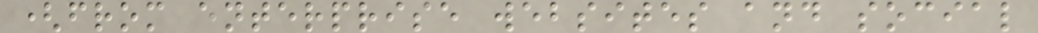(from enterprise websites and social
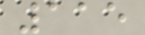115
